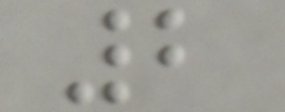2
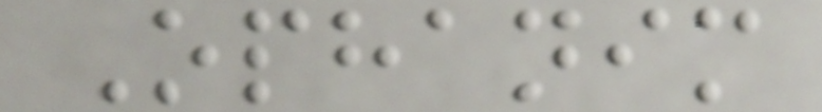Ophanim
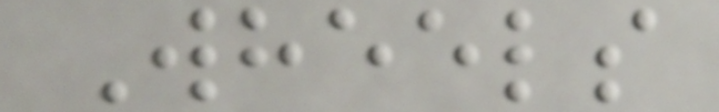Wheels
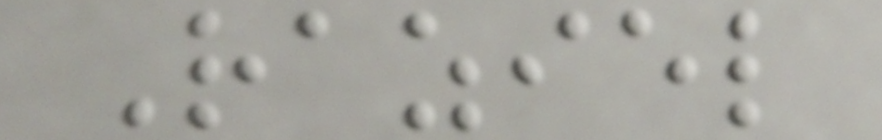Raziel
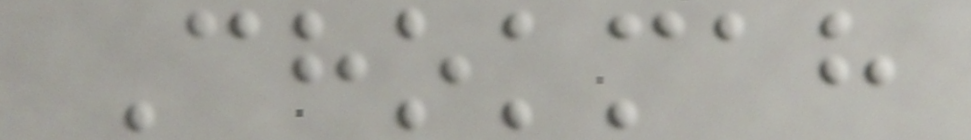Chokmah
